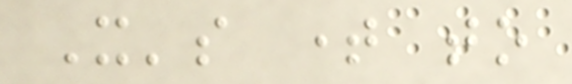It's time to
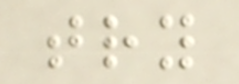try
